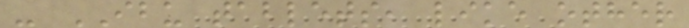- IBU tablets, like other
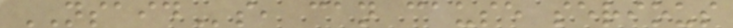NSAIDs, can cause serious
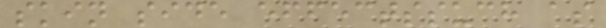skin side effectssuch as
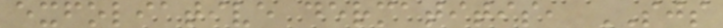exfoliative dermatitis, SJS
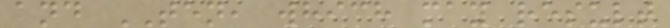and TEN, which may result
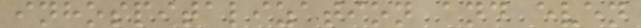inhospitalization and even
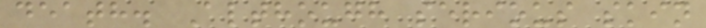death. Although serious skin
